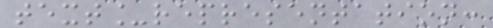text_representation:
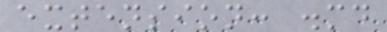extension: .md
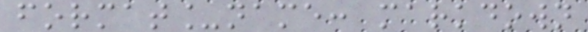format_name: markdown
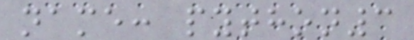name: python3
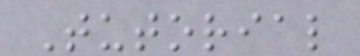Tutorial
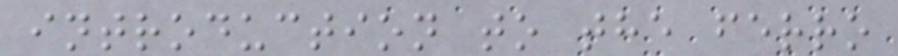introduction to the ferro
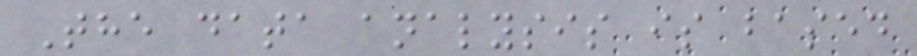The data analysis is based
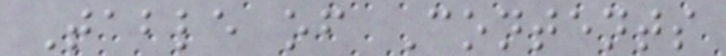Table of Contents
